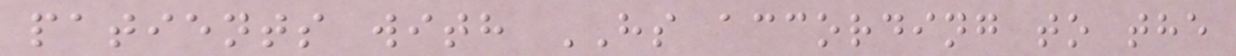patients with HS according to the
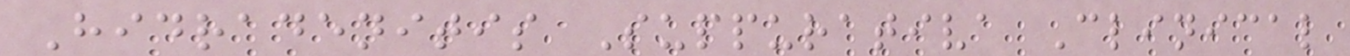Hidradenitis Suppurativa Clinical
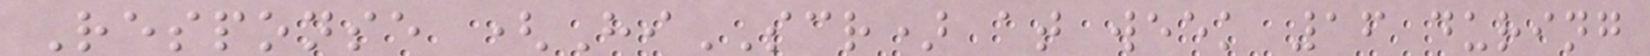Response (HiSCR) at week 16 during
